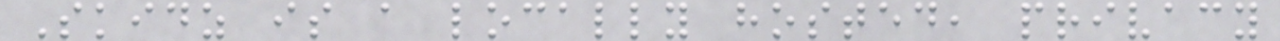Skidz is a locally hosted, privacy
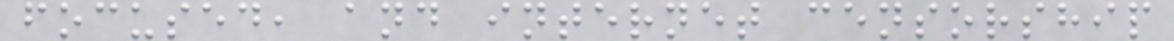focused, and internet censorship
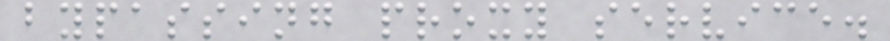bypassing proxy service.
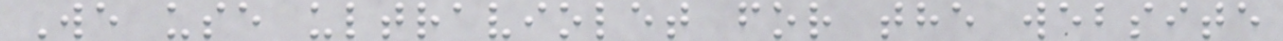We use ultraviolet for the website
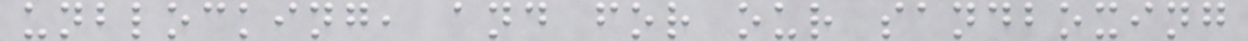unblocking, and for our sandboxing
